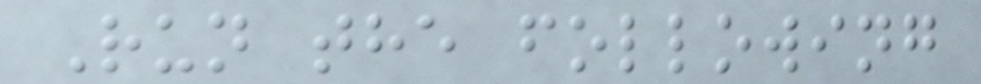Run the following
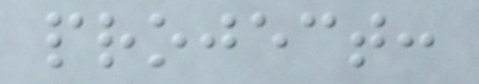project:
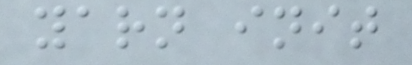yarn init
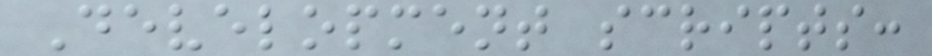Development scripts:
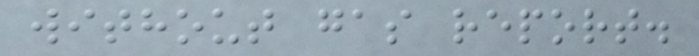without gas report.
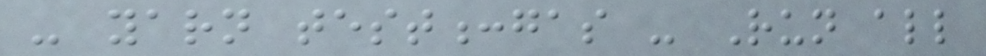- yarn test:gas - Run all
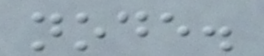node.
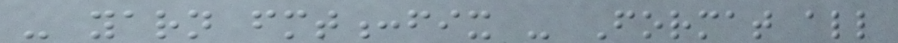- yarn fmt:fix - Format all
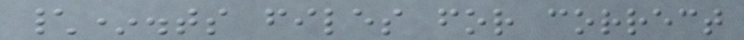\*.ts files for correct
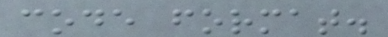code format.
